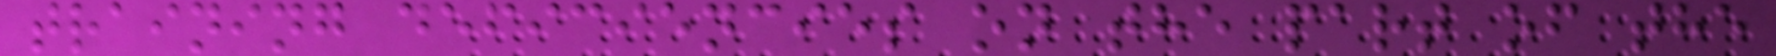training deficiencies on the part of the
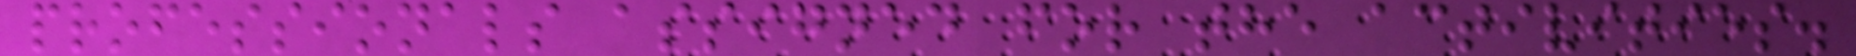professionals assigned for the activities.
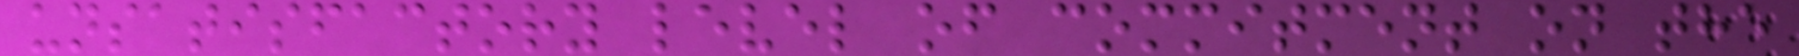unsatisfactory level of commitment on the
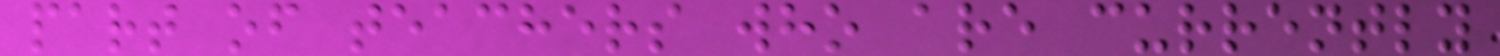part of teachers who are currently
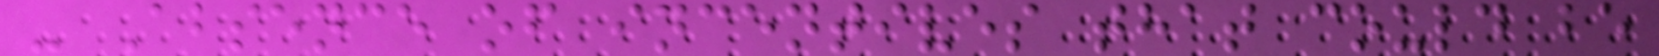- Absence of incentives that could be
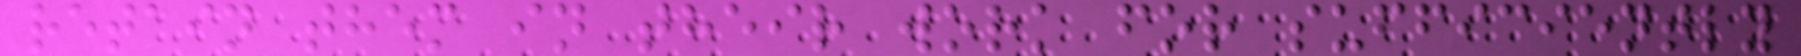retain them in their work for sufficiently
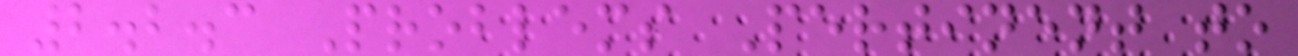2.2.3 Problems Pertinent to
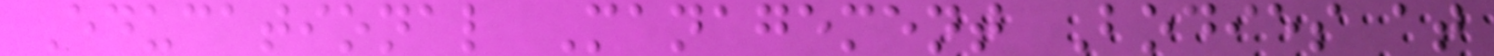Educational Management Bodies at
